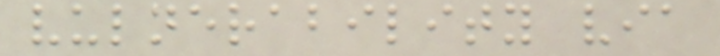vulnerability via
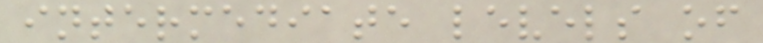intermediate levels of
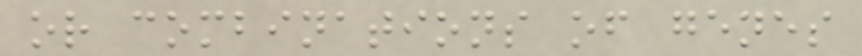or combinations of genes
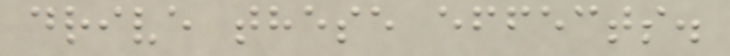drive these effects.
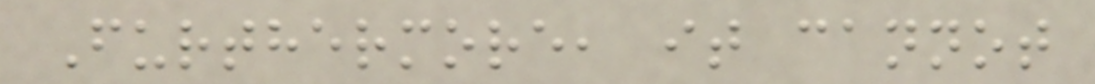Furthermore, it cannot
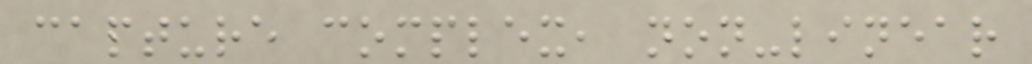capture complex, non-linear
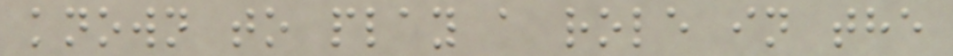known to play a role in the
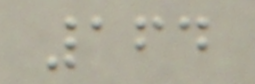164
